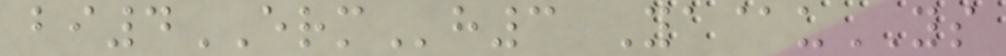bi4ERMh3 Ya@uYS
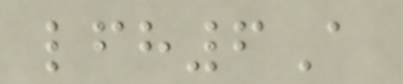lfh6A
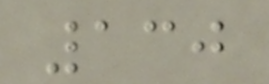130
